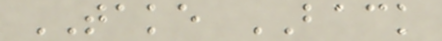TAKE BACK
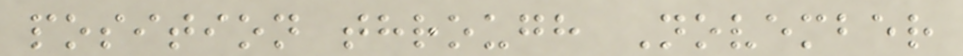position through November
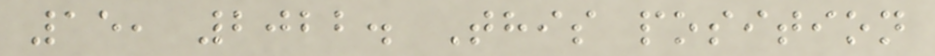15, 2022. This position
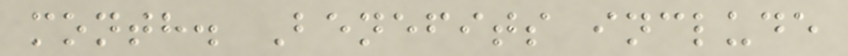month. Benefits include
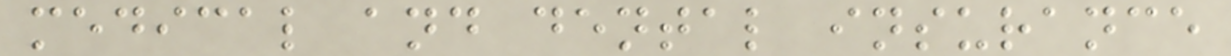medical and dental insurance
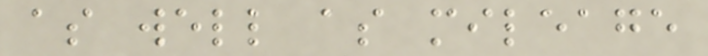as well as mileage
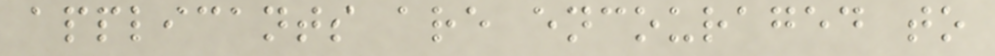applicants are encouraged to
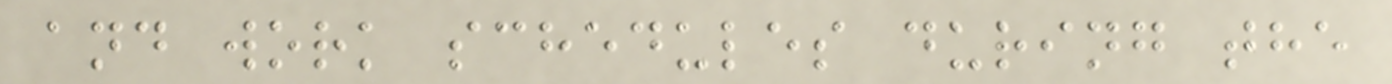and work schedules during the
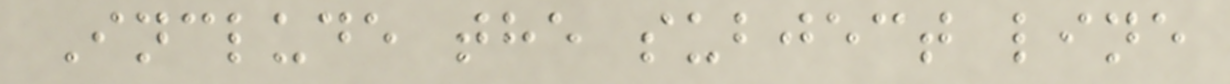Include the subject line
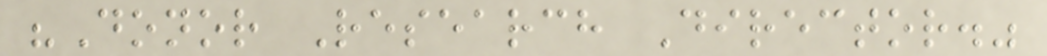"Donor Research Director."
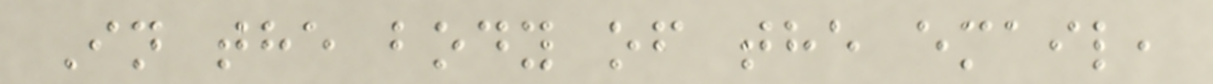In the body of the email,
